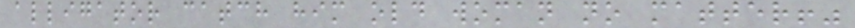alligator catch him old woman no matter!"
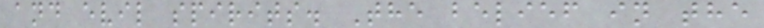and evil spirits. The belief in the
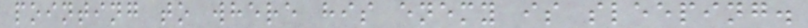pointing to where his enemy is sleeping.
